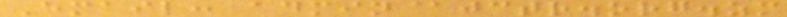Email: admin@jctr.org.zm
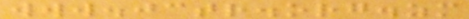www.jctr.org.zm
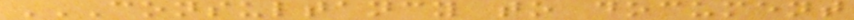CONSULTANCY TO DOCUMENT
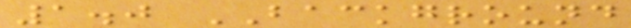1.0 BACKGROUND
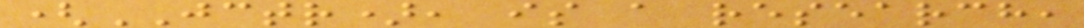(JCTR), is a research,
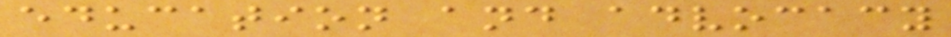education and advocacy
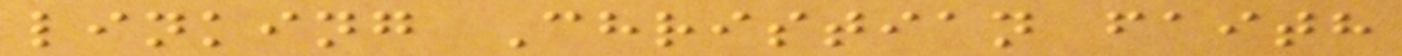linking Christian faith
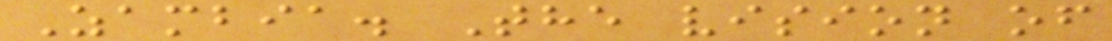Zambia. The vision of
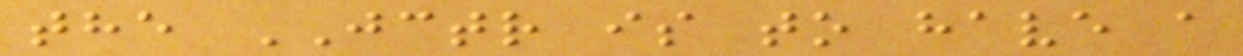the JCTR is to have a
